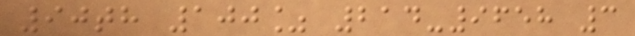90th 100% 214-9658 3
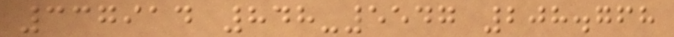337914 848-5547 208.768
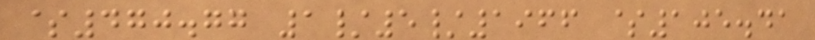$470.77 1/5/1966 $105.41
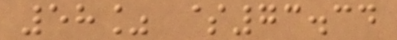58% $73.34
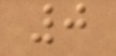0
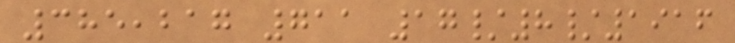385,217 711 17/8/1916
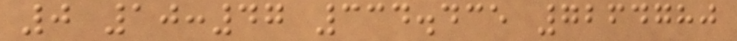0 10:47 334.435 7264780
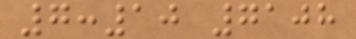7:10 7108
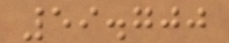59.700
